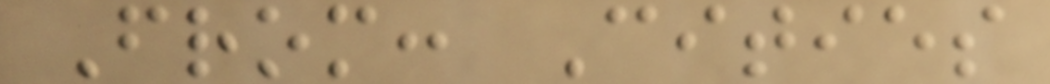From: Cities
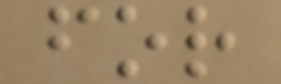for
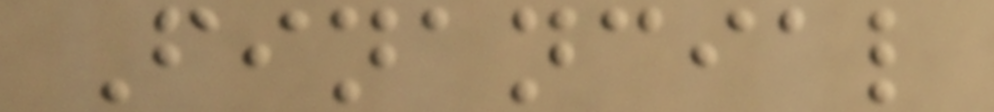Financial
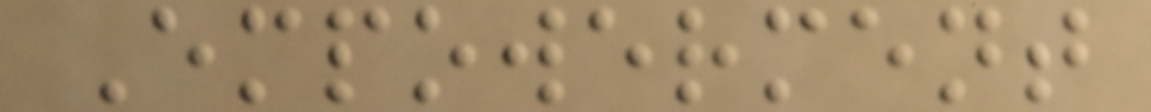Empowerment
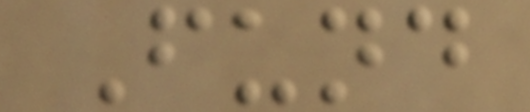Fund
